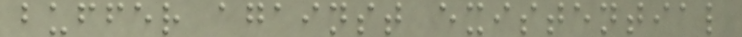buffer against existential
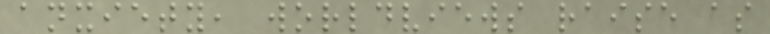anxiety, worldviews raise as
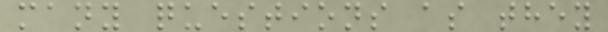many questions as they
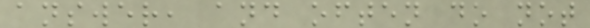answer, and often do not
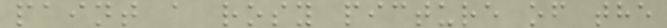paint a rosy picture of the
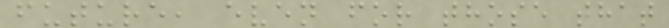future, even for those that
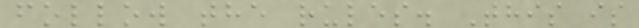follow the rules. This is
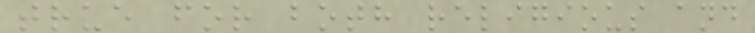true for both religious and
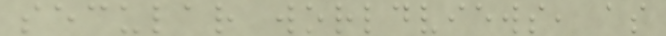secular worldviews, as
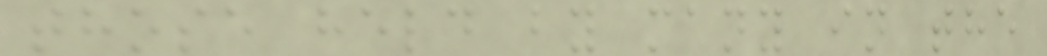those held by many in the
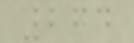274
